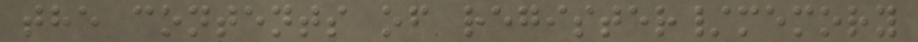the contents of register/memory
